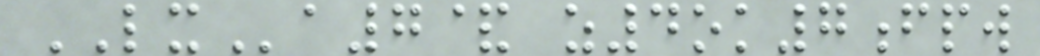LXa7& z4ok7fpw
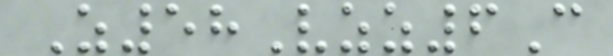Z58Vzz6C
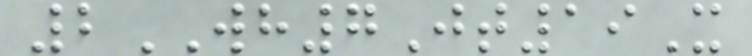2WH7Jt19X
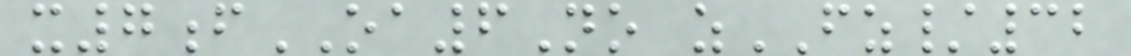x7fOA6No zFZ/32
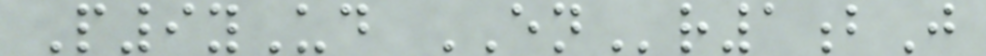P9yUd ENr1bJ
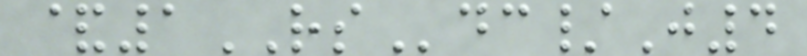&1RSdc/J4
